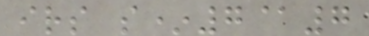irs s*7@7
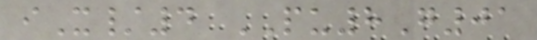iX/4 PU8G01
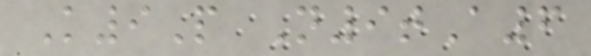K9P N9tA6
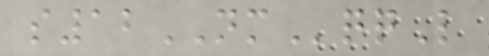s12NMqqL
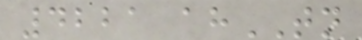4221 ahTN
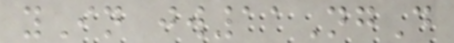yIn jw11NgD
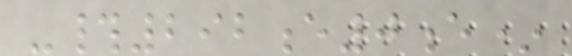-#292e0e*
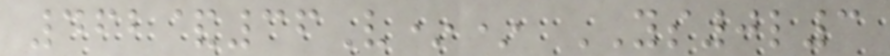462&36V** YS0l3
